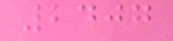2407
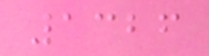1326
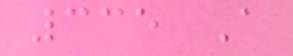335 A
